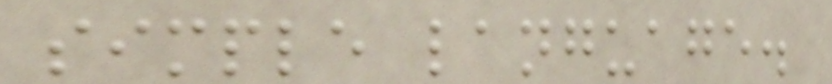simple language.
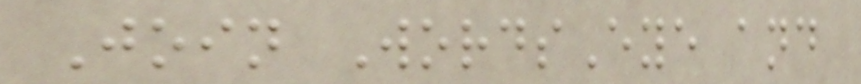Join WordsEye and
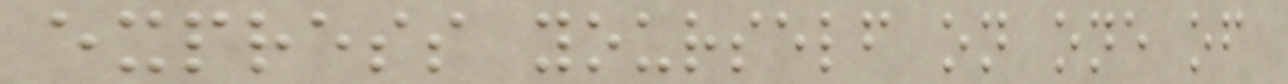express yourself on one of
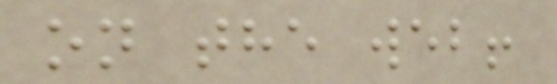on the web!
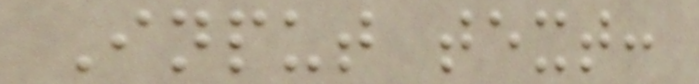Input text:
